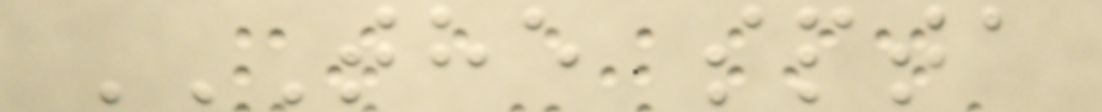THE SPTA
